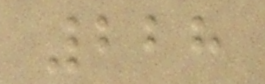228
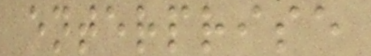enterprise
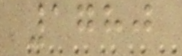1780
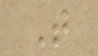T
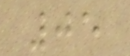05
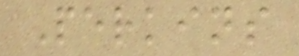Perkins
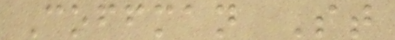Coffman St
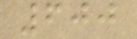600
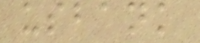usbank
